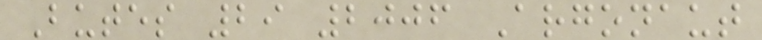Butes 29 2006 Argonaut
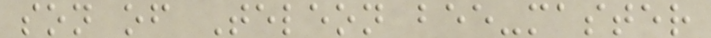son of Teleon bee-master
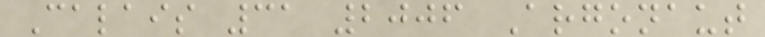Calais 31 2006 Argonaut
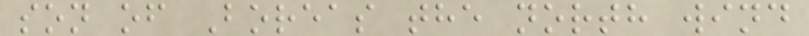son of Boreas the north wind
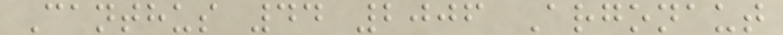Canthus 44 2006 Argonaut
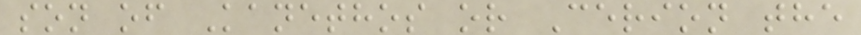son of Kanethos or Cerion the
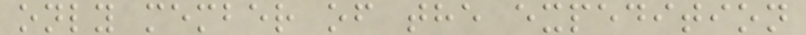only member of the expedition
